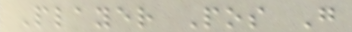Player Pos G
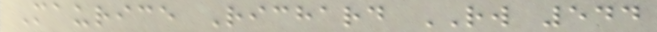Maurice Richard RW 544
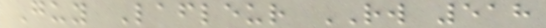Guy Lafleur RW 518
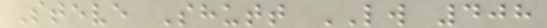Steve Shutt LW 408
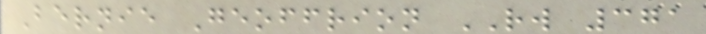Bernie Geoffrion RW 371
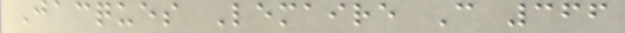Jacques Lemaire C 366
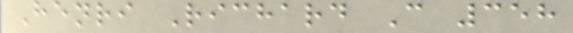Henri Richard C 358
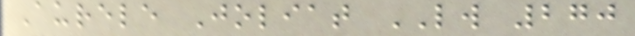Aurele Joliat LW 270
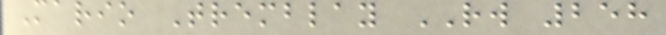Mario Tremblay RW 258
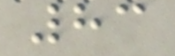83
